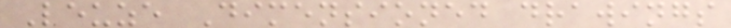Leuze Dimensioned drawings
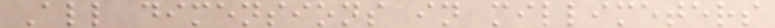All dimensions in millimeters
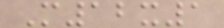M12x1
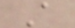A
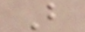B
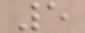5
